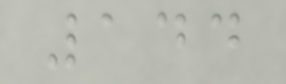144
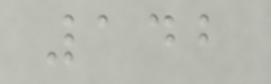142
